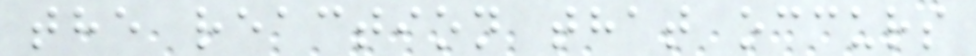the reaction that occurs
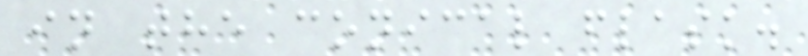in the conical flask.
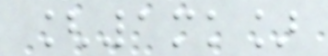[1mk]
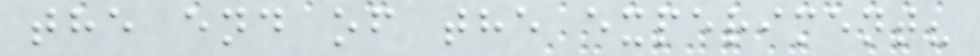the end of the experiment?
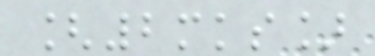[2mks]
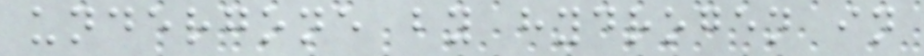undergone by hydrogen in
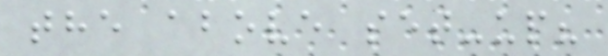the above set-up?
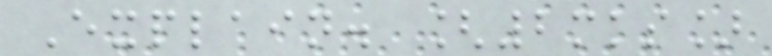Explain. [2mks]
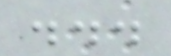...
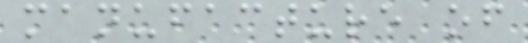manufacture of
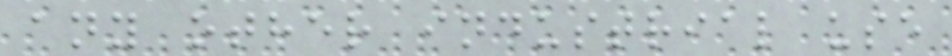any other industrial use
